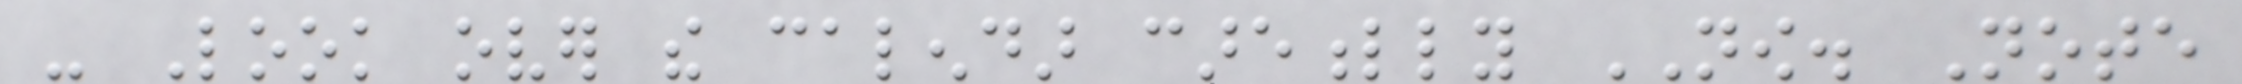- Look over the calendar carefully NOW. Note
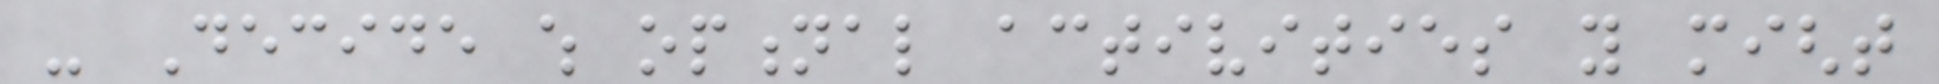- Decide which optional activities you might
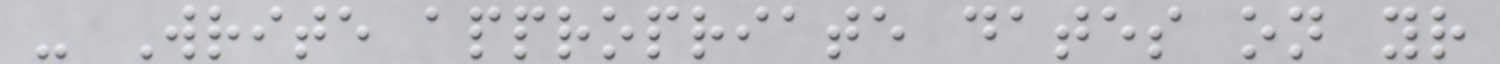- Write appropriate dates on your
